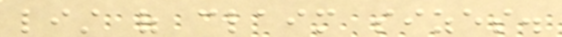list of claim sizes.
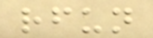rfun
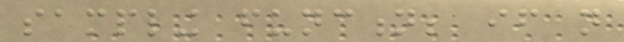sampling function; if not
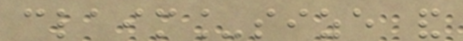claim_size and
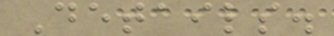Details.
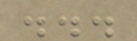...
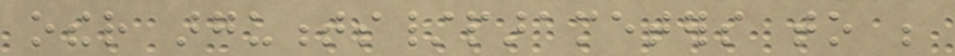other arguments/parameters to be
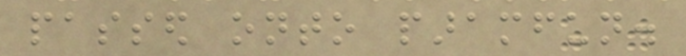passed onto paramfun.
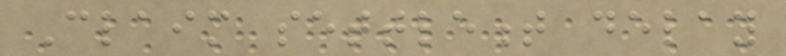Claim settlement delay
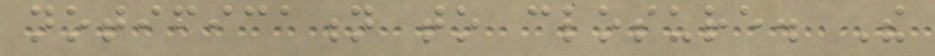notification to closure. The
